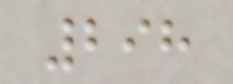298
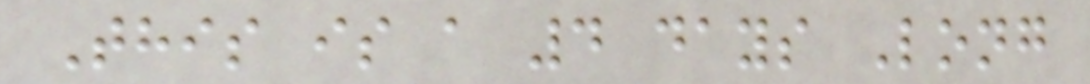This is a 4 days Long
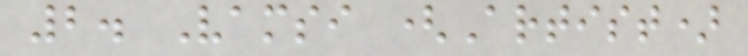2. Vamsi (Artist)
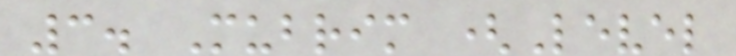3. Mubrim (Level
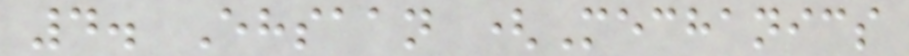4. Ehsaan (Mechanics
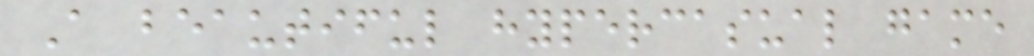A beautiful hypercasual game
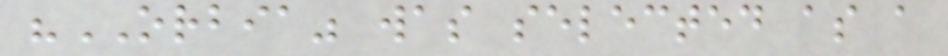"ORBIA" was selected as a
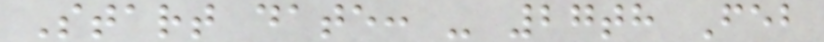Start date: - 27th Feb
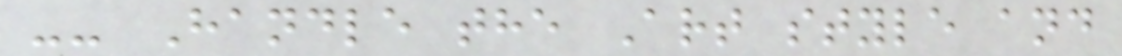-- Handle the Art style and
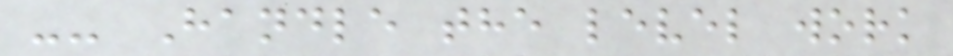-- Handle the level work
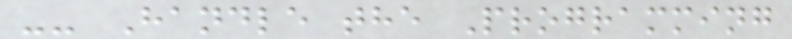-- Handle the Programming
